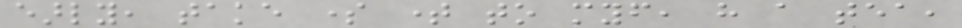early, take some time to myself, have a tea,
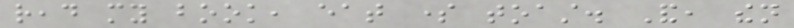read my book, eat some toast. And, then
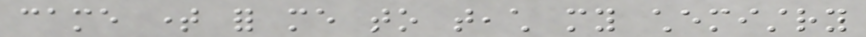came time for me to teach my chemistry
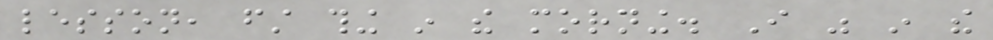lesson, first thing in the morning. I was in the
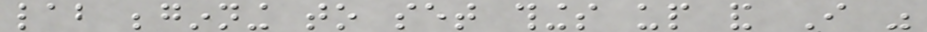lab beginning to set things up and I was
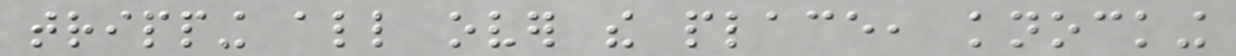tripping all over the place, knocking
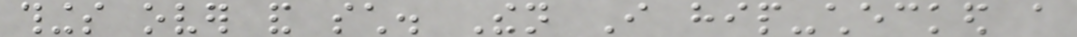things over and such. Then I hip-checked a
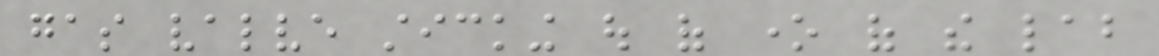gas valve sticking out of one of the lab
